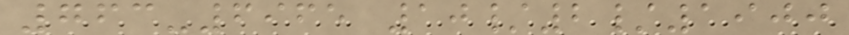763-6965 10/2/1900
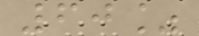60%
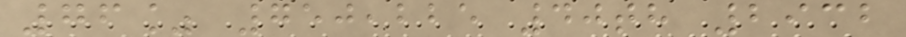76% 750,225 40th 2932
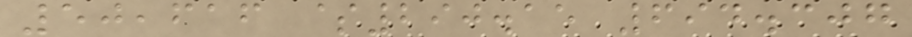50,616 $290.15 694.307
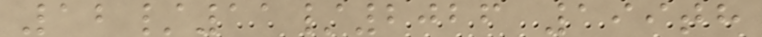12/11/2026 199th
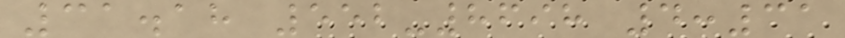31.18 552-8698 4:31
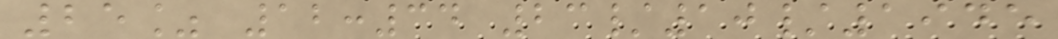25% 12:34 23/10/1945
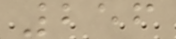256
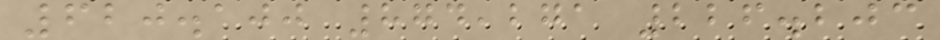620.100 874,271 226.203
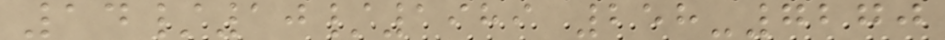14/10/1989 258-7270
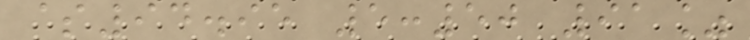$94.95 5:50 91%
